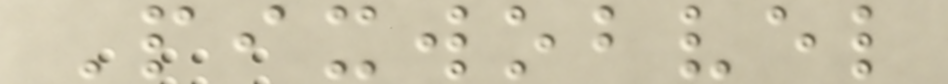Pixwobvel
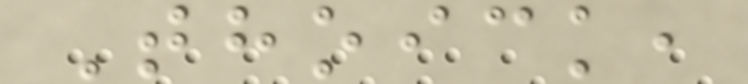Thoick,
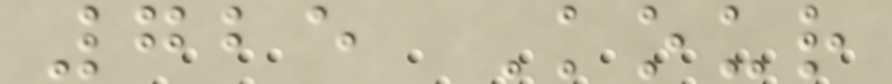725 Kour
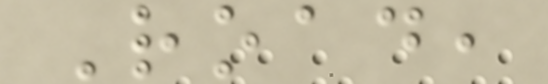Road,
